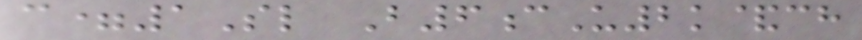c=1Sl B6cU2k&ch
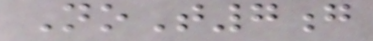NoT7g
